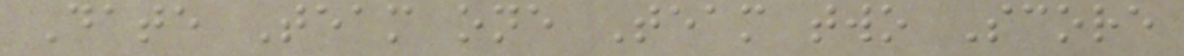Date Team one Team two Score
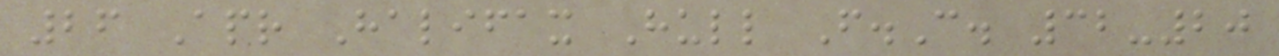26 Apr Halifax Hull F.C. 32-20
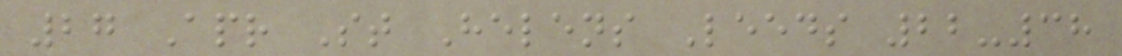27 Apr St Helens Leeds 22-38
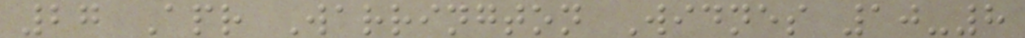27 Apr Warrington Widnes 10-8
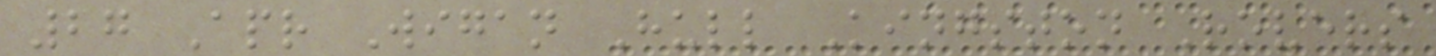27 Apr Wigan Hull Kingston Rovers
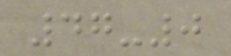47-0
